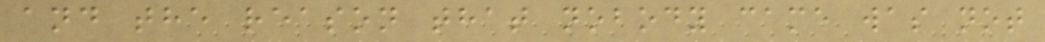and the reason that nobody came was not
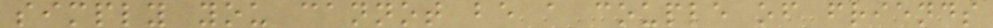simply you cannot be a couple of friends
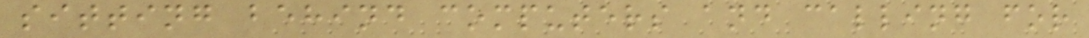sitting behind computers and calling for
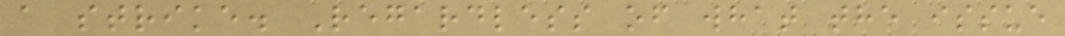a strike. Regardless of what the issue
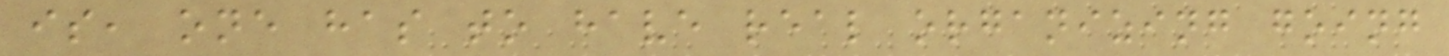is, one has to have real organizing going
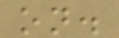on.
